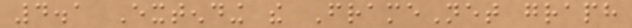4.1 Extending the FrameNet graph
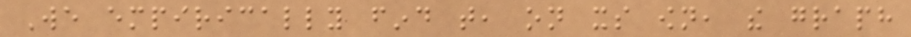We empirically find that, on its own, the graph
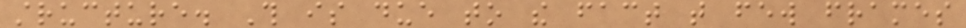structure. This is due to the fact that few frames
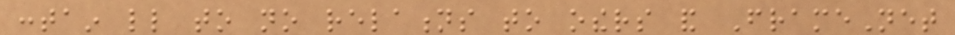contain little to no relations to others and FrameNet
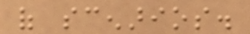of scenarios.
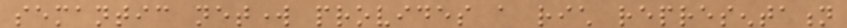semantic network provides a rich representation
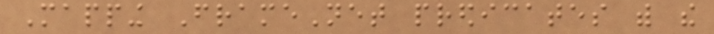Mapping FrameNet predicates with the
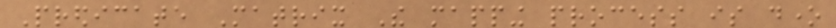Predicate Matrix The mapping process is done
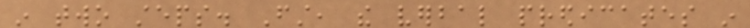in two steps. First, the verbal predicates in
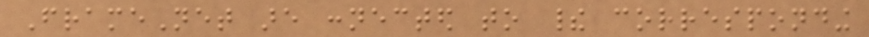FrameNet are connected to their corresponding
